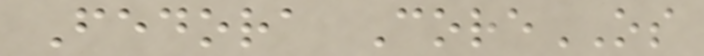Fedora CoreOS
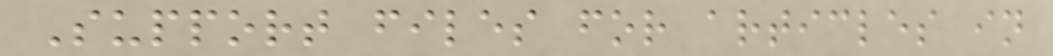Support files for articles in
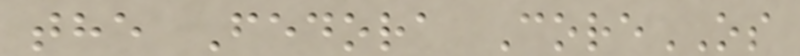the Fedora CoreOS
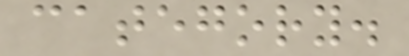category.
